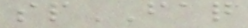spFAQ
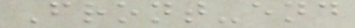Front-end
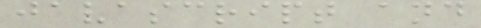javascript and
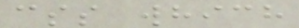css which
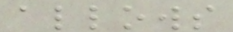allows
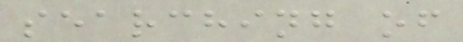searching of
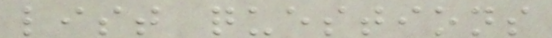list questions
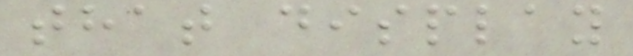that display
